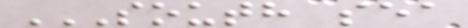SOUTH SEA
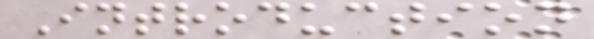Introduction
